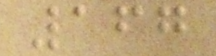167
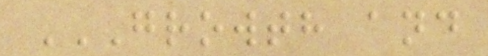GROWTH AND
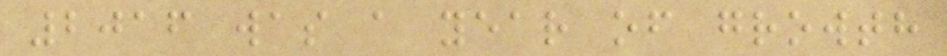2016 was a year of growth
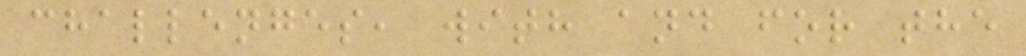challenges, with and for the
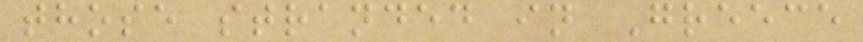those stranded in Greece
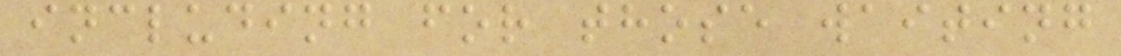including for those waiting
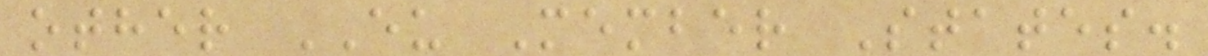other EU Member States.
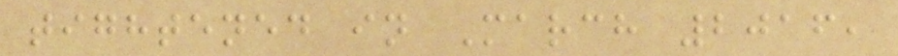tightened in March 2016,
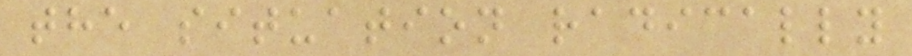the situation radically
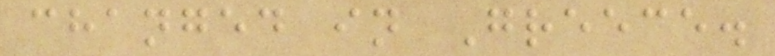changed in Greece.
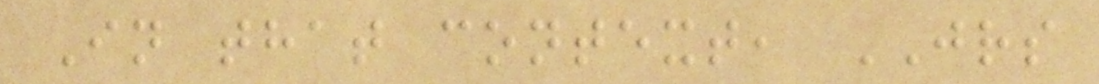In that context, JRS
